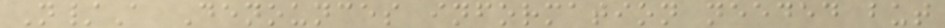N/A Denounces information needed but
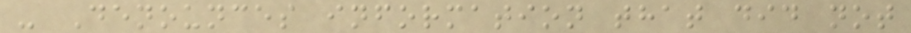- Denounces information that did not
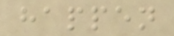happen
